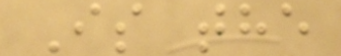Is the
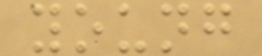young
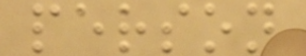person
